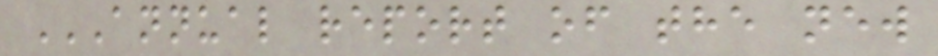ANNUAL REPORT OF THE NEW
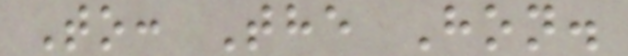To: The Hon.
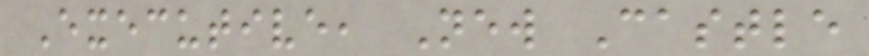Executive, New Castle
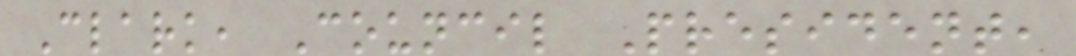Clark, Council President,
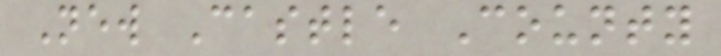New Castle County
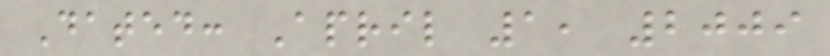Dated: April 1, 2009
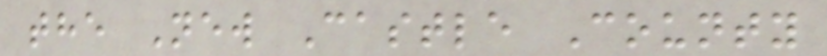the New Castle County
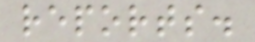reports.
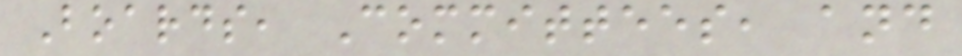Boards, Committees, and
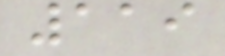119
